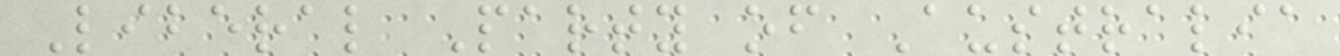Liberal Party of Australia
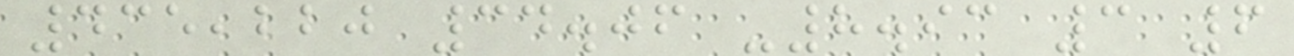435,220 34.06 -8.93 3 6
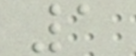1
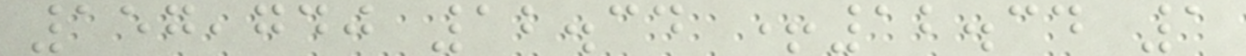157,740 12.34 +12.34 1
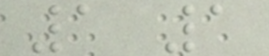1 1
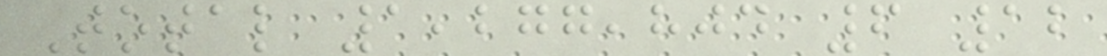Total 1,277,804 6 12
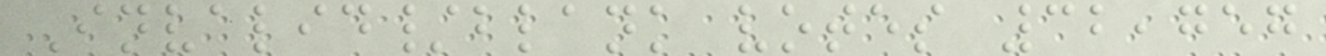Invalid/blank votes 32,757
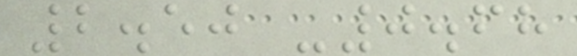2.50 -0.68
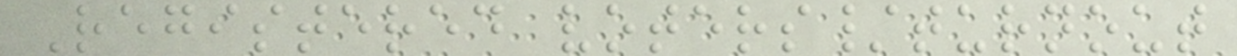Registered voters/turnout
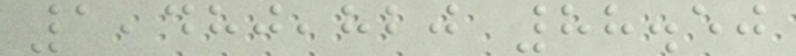1,480,820 88.50
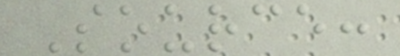Source:
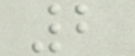2
